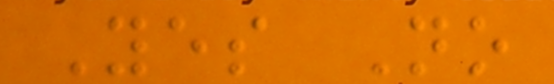Yes No
